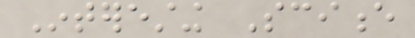Interesting Science
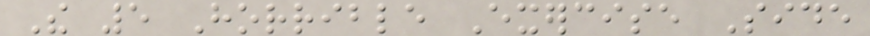The 5 Horrible Exercise Side
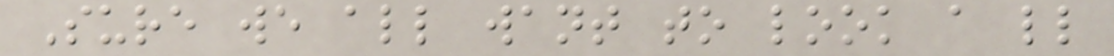Sure we all want to look a little
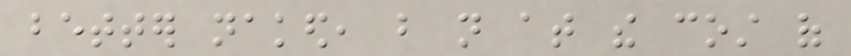better naked, but not at the cost of
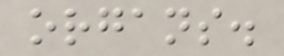organs.
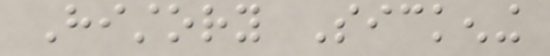History Sickening
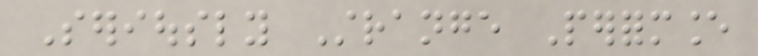Seriously Strange Performance
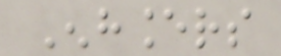Enhancers
